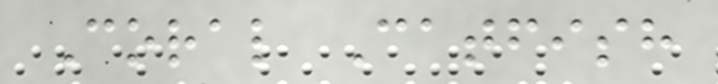Coral Catfish
